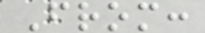From:
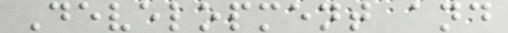Development and
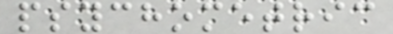psychometric
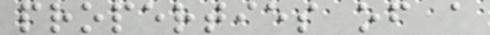properties of a
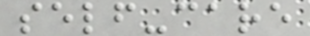self-care
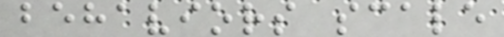behaviors scale
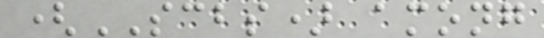(SCBS) among
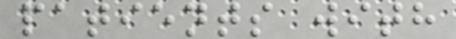patients with
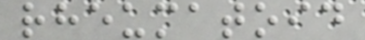rheumatoid
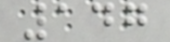147
